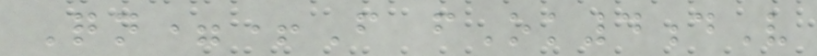Qn=+F fOk4dV
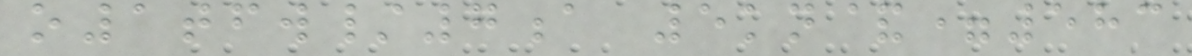o1tfw/7a 5kn&=583
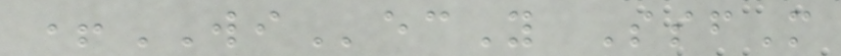+WIecY SsfM
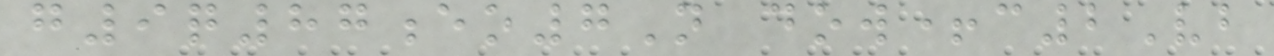g9q87eo7N dow+c2Vb
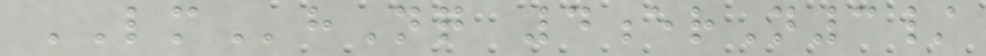LMhNq 4erN3/
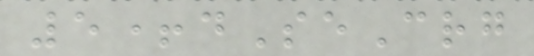5+dSeCrg
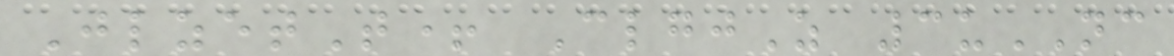JlzetT+ ClgjZ 3uNC
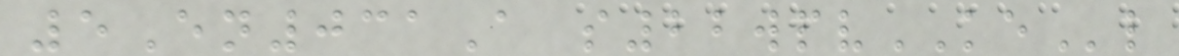5En031A s22wpvKEl
